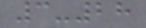3-28
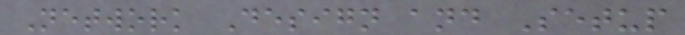Network Design and Setup
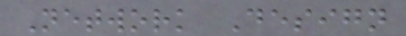Network Design
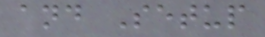and Setup
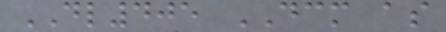DL405 DCM as
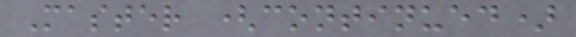Master (continued)
